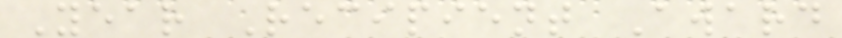Year Recipient Award
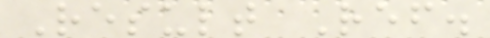Result Ref.
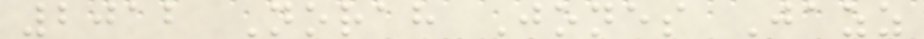2012 Norah Jones Jazz
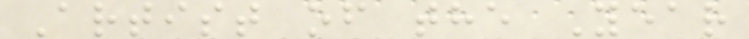Artist of the Year
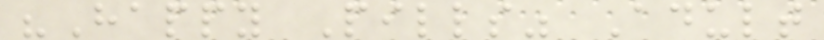"Happy Pills" Adult
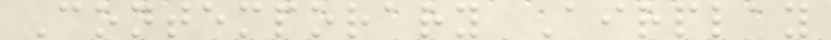Contemporary Airplay
